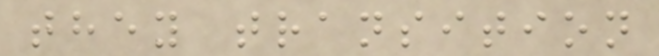they transition
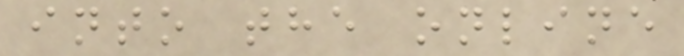into the online
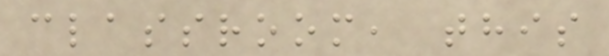classroom, this
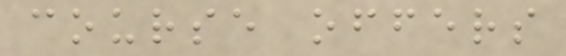course offers
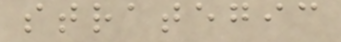strategic
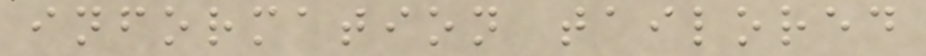information tailored
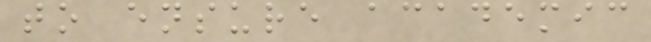to ensure academic
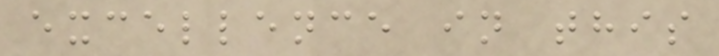excellence in this
